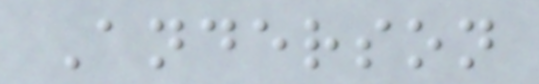Anderson
